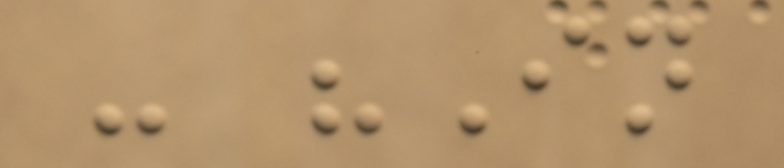- "In
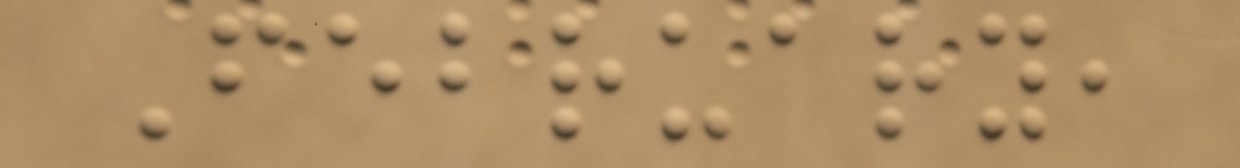February,
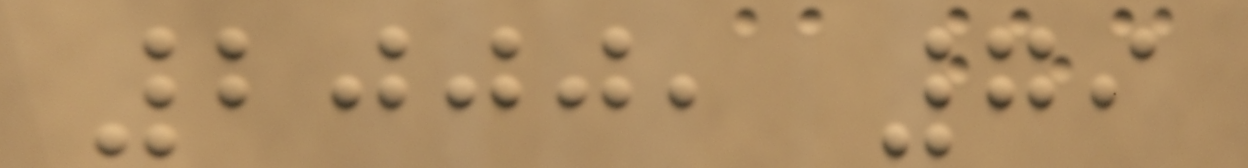2000, 79
